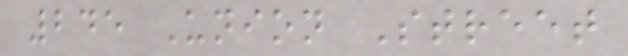245 Union Street
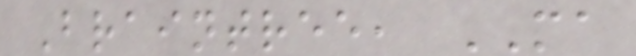Braintree, MA
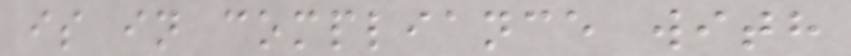is in compliance with
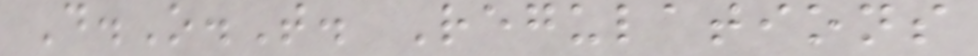D.O.T. Regulations
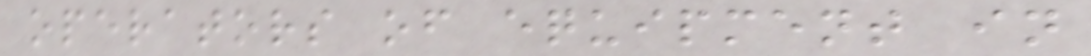operators of equipment in
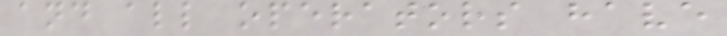and all operators have
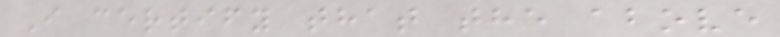I certify that the above
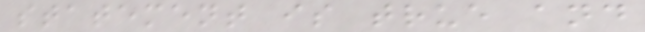statement is true and
